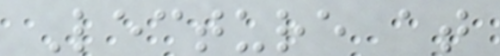Lecture at
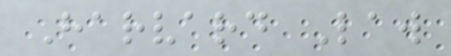Harvard Law
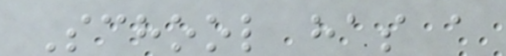School has a
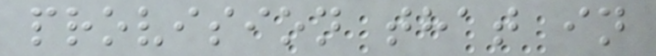provision that in
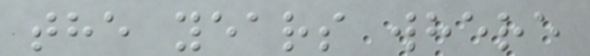the years where
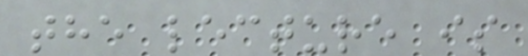the lecture is
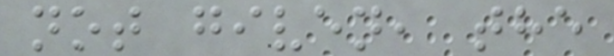not given, the
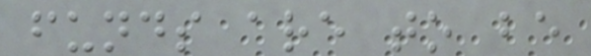funds are to be
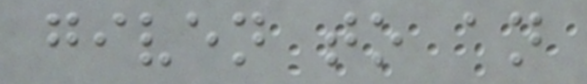given to an
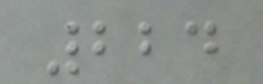224
